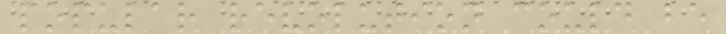popular revolution could be
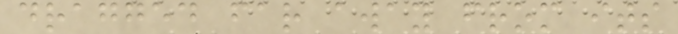dragged far away from its
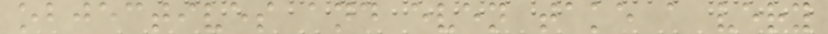objectives and even take a very
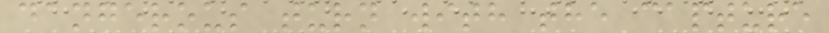dangerous turn with the capture
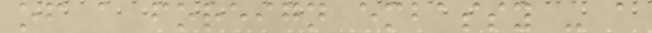of a foreign embassy - a
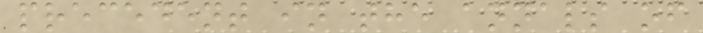precedent in the annals of
